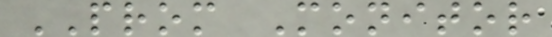PROM Monitor
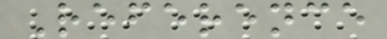Reference
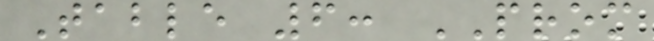Table 6: PROM
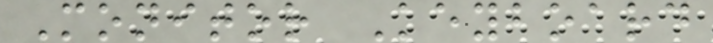Monitor Keyboard
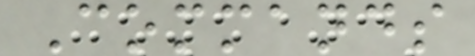Commands
